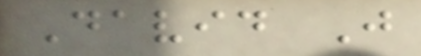David J
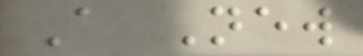A New
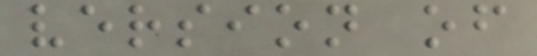version of
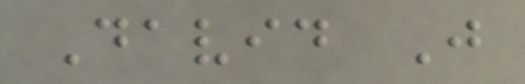David J
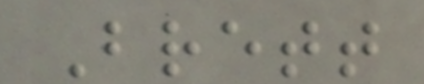Brett
